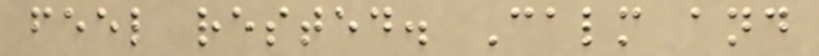feel rested. Calm and
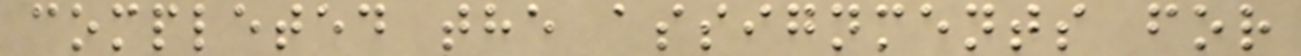completed the assignments for
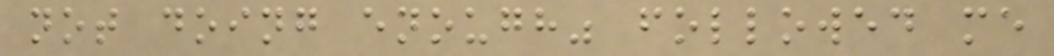not doing enough" followed me
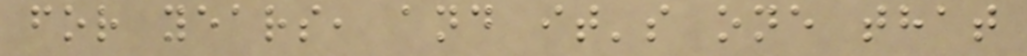for years, and it's one that
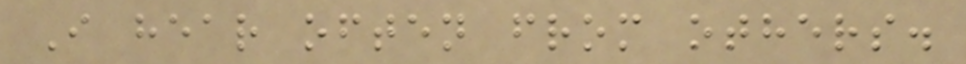I hear often from others.
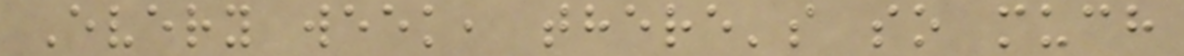Every week, there's so much
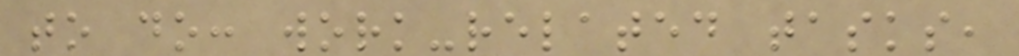to do: work-related tasks,
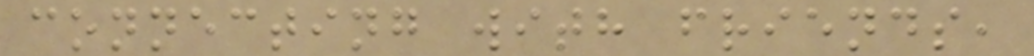connecting with friends,
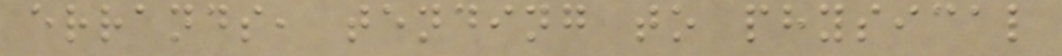errands, tending to physical
